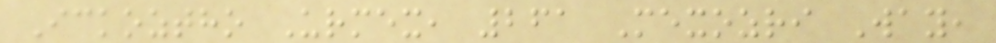Ickoztho Urmex, 261 Mexozri Way,
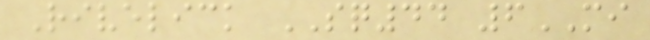Rivelick SQ44 6MI
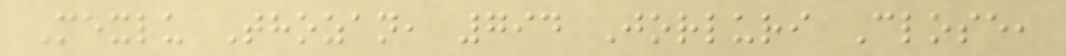Mexlu Thozan, 794 Jorluri Close,
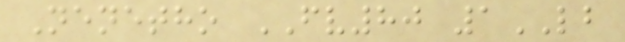Nenetho FV80 1LB
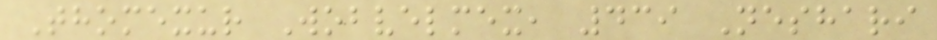Thomexur Wobvelmex, 439 Neshari
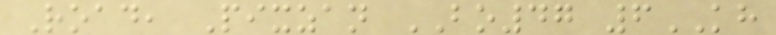Road, Pixzan BO47 6KH
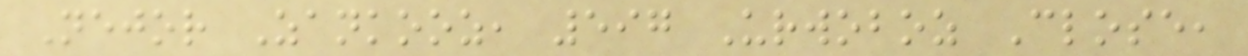Nejor Zankooz, 597 Urwoboz Close,
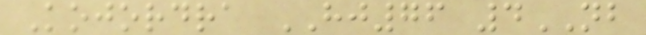Kojordra HJ76 4NB
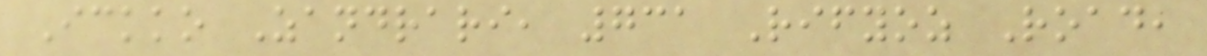Ickko Zandrari, 731 Rifyoz Road,
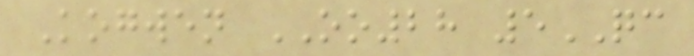Kogwen OO28 5QC
